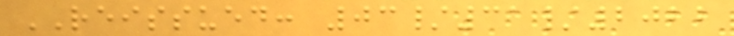REISSUED: 03/31/2022
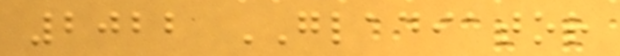2022 GLADIATOR
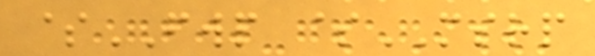$FWP $MSRP
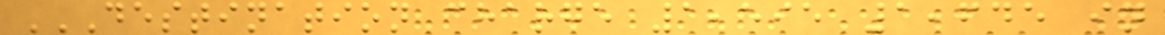DESTINATION CHARGE 1,595 1,645 IN
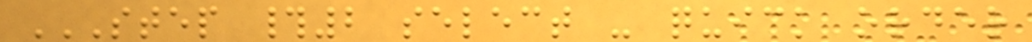STEP #2 SELECT - QUICK ORDER
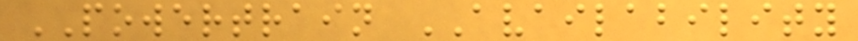POWERTRAIN AVAILABILITY
